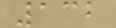132
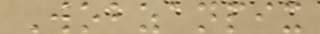Wobzanpix
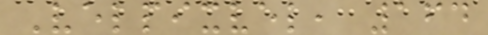Velpixvel, 164
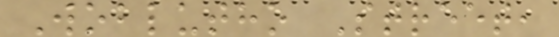Woblutho Street,
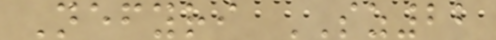Nefyri SZ22
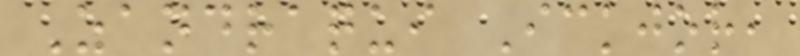Zandraqui Ickjor,
